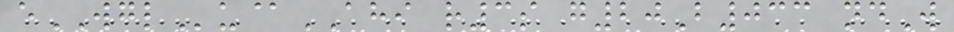eWGLu@AHI r3s g20B033 ndW
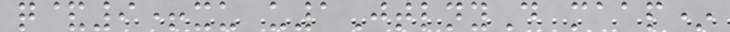q&9+xu u1JtlnyD maap*
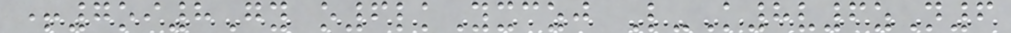+7oi8Gy o6lkYxczj L-K8v6zN6
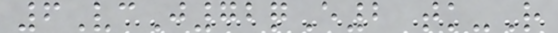6VcJ72qE2 tk-R
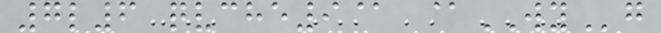7l6 qvche9@ @WYg
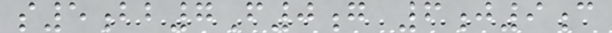s5bb7F0g 6j9c
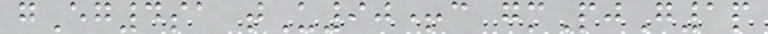gEg4sa tU90+c gmPjG1p
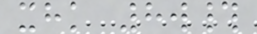xhk 8w#
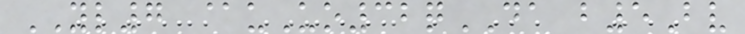YL7 @uUo32qDA b5Bv
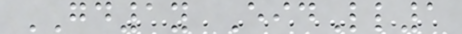GD1y EidLl1
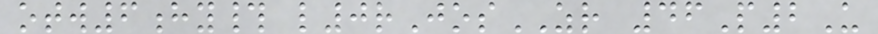otw6hy# l0rJosZR 46P2U
